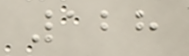128
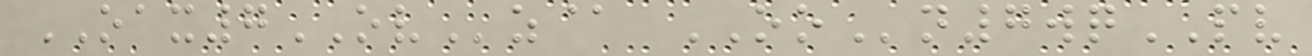OAX7OVz@ OOn7wqPV
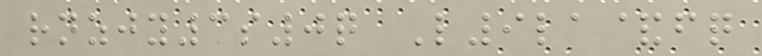rnzjy3s0q L9la&fq
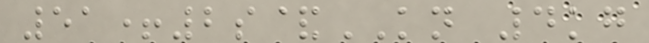51+2s&KN 4kg
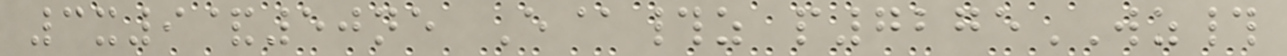3x9&50ne E@#z p7275WZ#
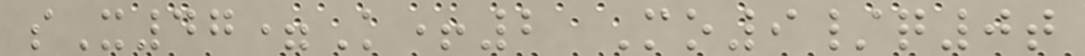sX47=K+2 Mo9/q0t
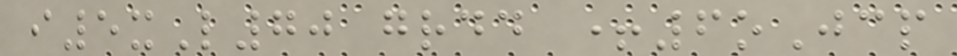i5xL70 grdd +6oJcp
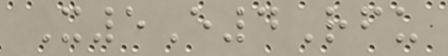X5E4Rfu
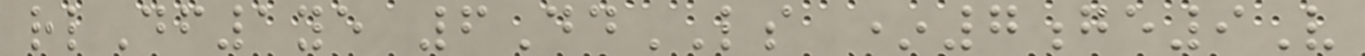rlDf1ye 6DdLS *7ge9V
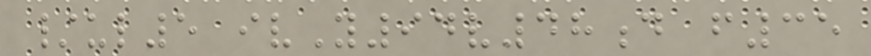/ul5 ivY94v48d f35
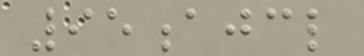95ajcl
